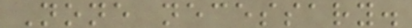None necessary.
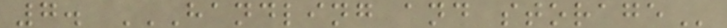7. HANDLING AND STORAGE
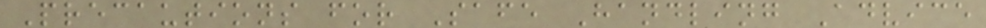Precautions for Safe Handling Advice
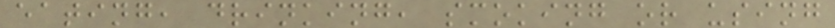eating, drinking, smoking or using
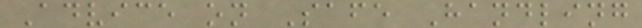Advice on Safe Handling
